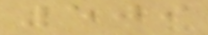509
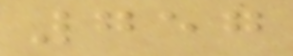757
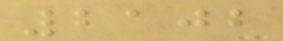2102
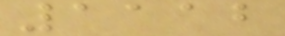1112
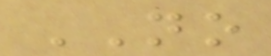NO
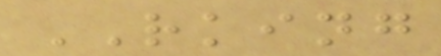RKING
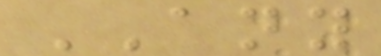ANY
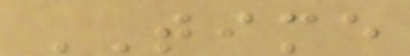TIME
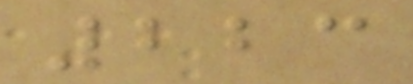223
